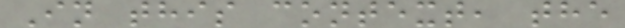In this context, the
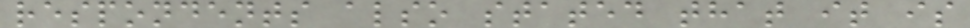respondents also stated that it is
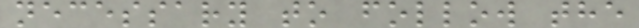necessary to follow the
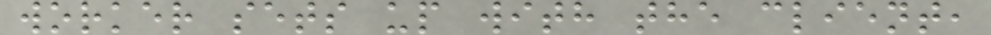worker sets up with the client,
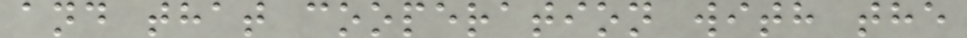and that cooperation with the
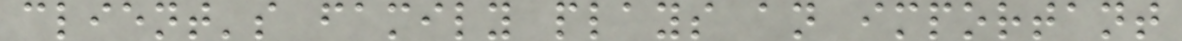client's family plays an important
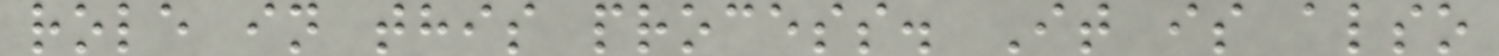role in this process. It is also
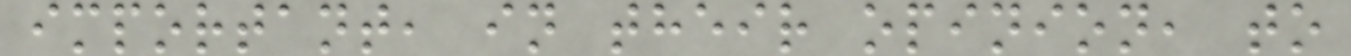important, in their opinion, to
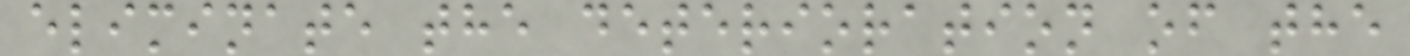eliminate the deterioration of the
